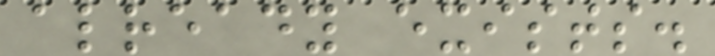already exists.
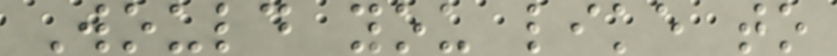Would you like to
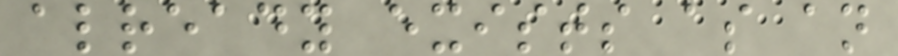already exists as an
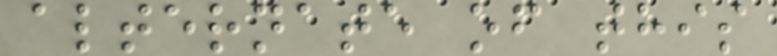alternate of this
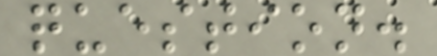question.
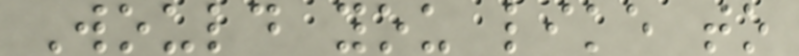Would you like to
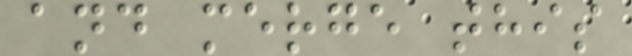and merge this
